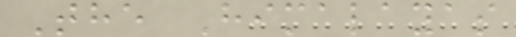The Himalayas
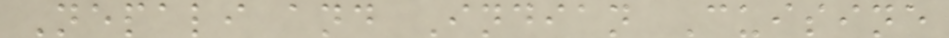Nepali and Indian Cuisine
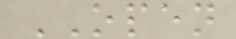OPEN
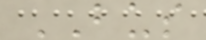BUS
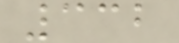332
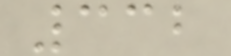332
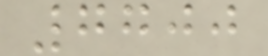7700
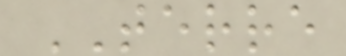TERRE
